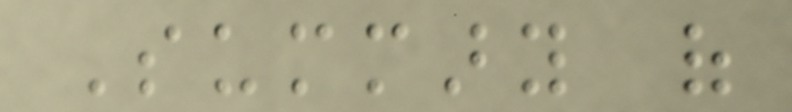Summary of
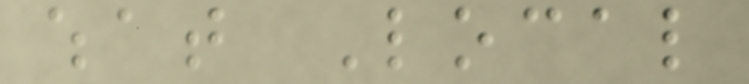what Local
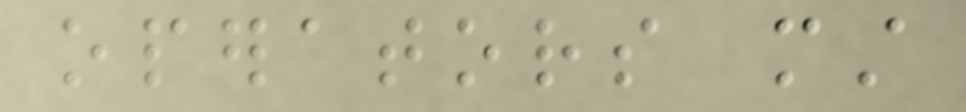operators must
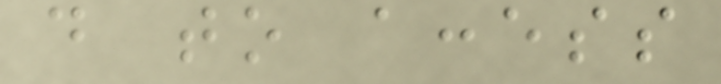do to access
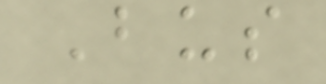Bus
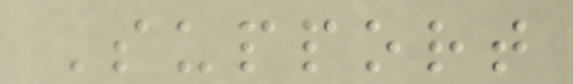Support
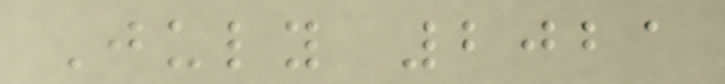July 2021
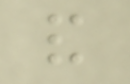and
